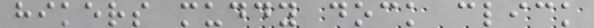hikers muddy dock click
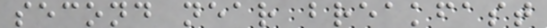second near breakfast
